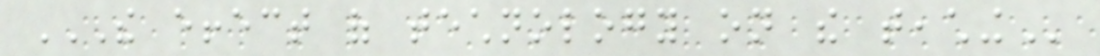THE EFFECT OF TECHNOLOGY ON THE TEACHING
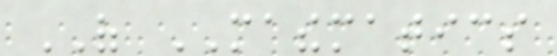OF MATHEMATICS
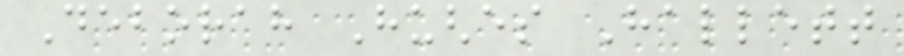Deborah Hughes Hallett
